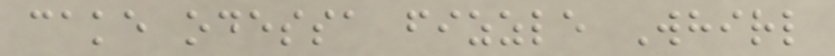cake odessa fizzle Whirl
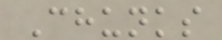Chunks
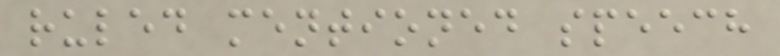ruled mentioned speech
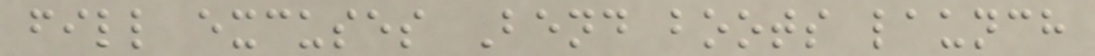fill excuses Bend boots launch
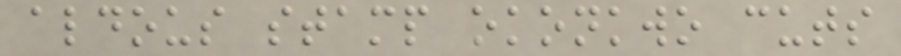aldous stamp okonkwo cuts
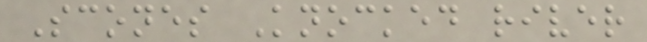Scones Knocked river
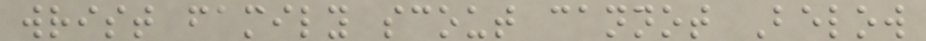wrist family scout cannot Below
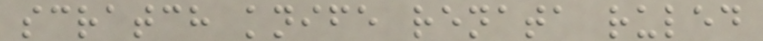scratch knife renata ruled
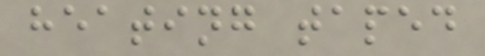heating taped
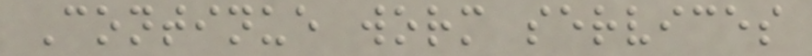Continue worm services
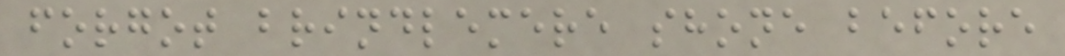forgot brindlemere shone before
